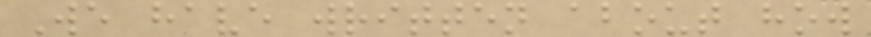We have written about how
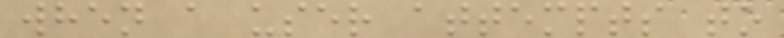when a user attempts to
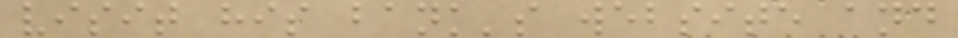visit his bank's website and
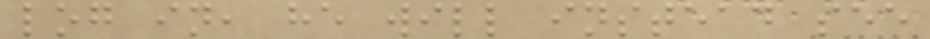log in, he will instead see
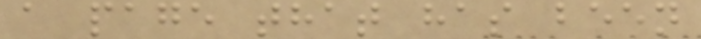a page that has been
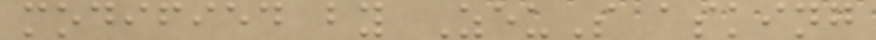modified by ZeuS asking
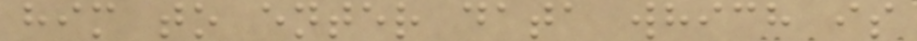him to enter data which is
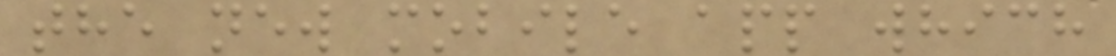the new mobile app which
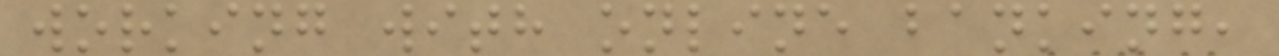working with online banking,
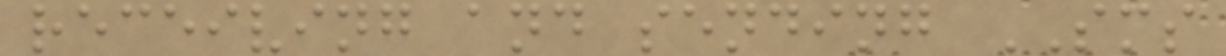receiving and sending SMS
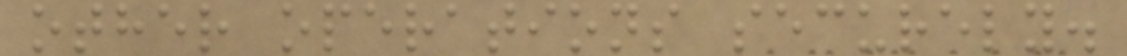other operations securely.
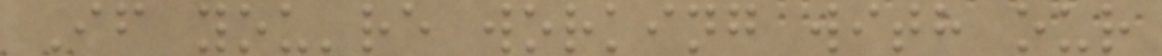If you're working with our
